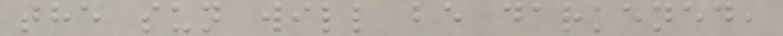the sun will be darkened,
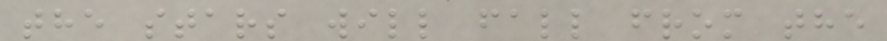the stars will fall from the
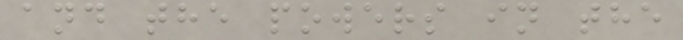and the powers in the
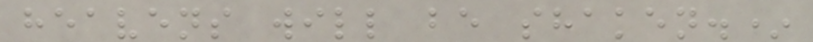heavens will be shaken.*
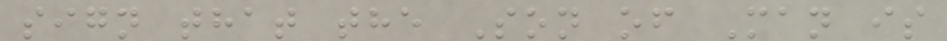sign that the Son of Man is
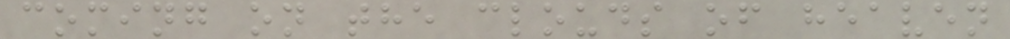coming on the clouds of heaven
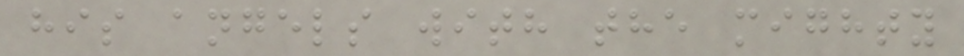his angels with the mighty
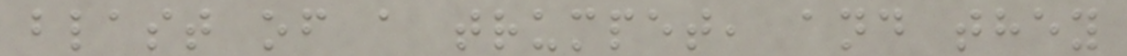blast of a trumpet, and they
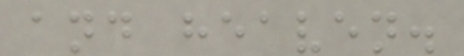and heaven.
